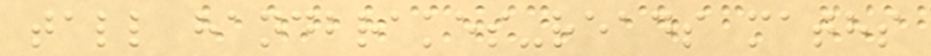tall handbrakes-reads maths
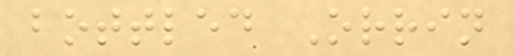bottled Orrin
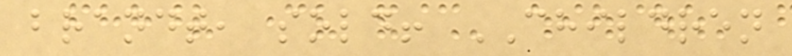brandt, sold! CHILDREN
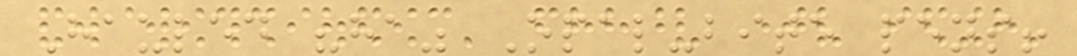Hauled "ha" Opal-bite pens!
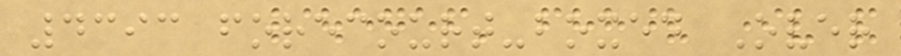4393 forecourt-boxed Over
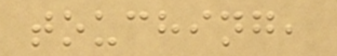touching,
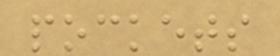pockets
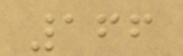166
